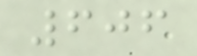606
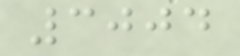3004
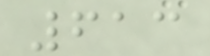613
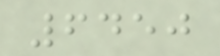6450
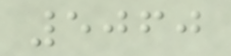5060
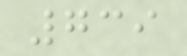739
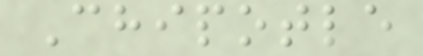Chipotle
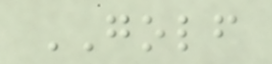GOLF
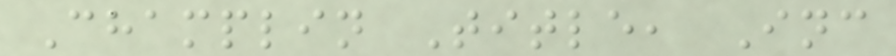Champlin Title, Inc
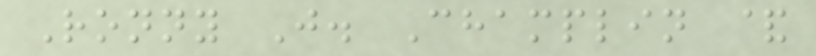Ronny J. Champlin &
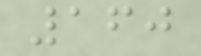160
